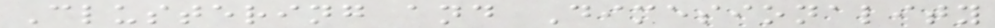Clustering and Dimesionality
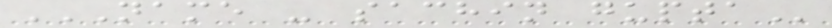NAME - SACHIN GUPTA
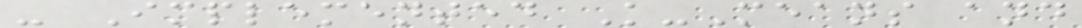- Implemented K-Means and
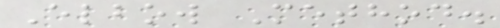Elbow Method.
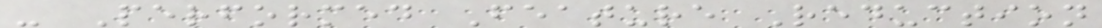- Performed Feature Reduction
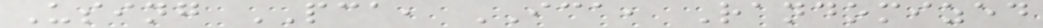Using PCA, ICA, Randomized
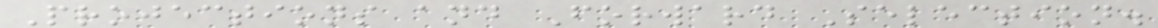Projections and Forward Selection.
